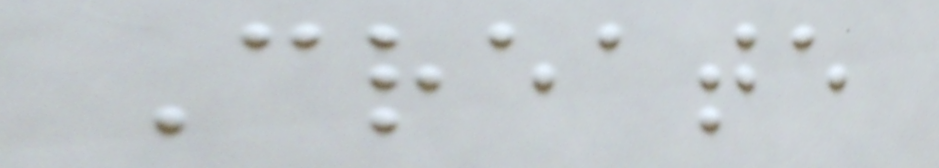Create
